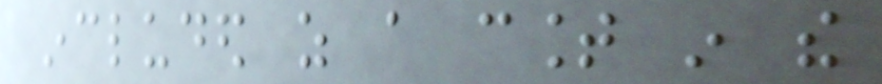included as a count in the
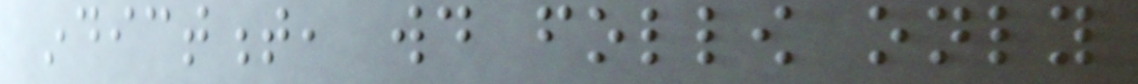indictment, would follow only
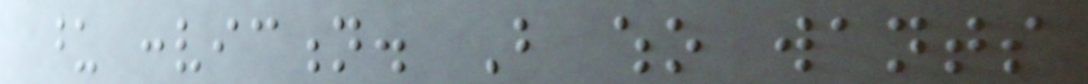upon conviction. But who wants
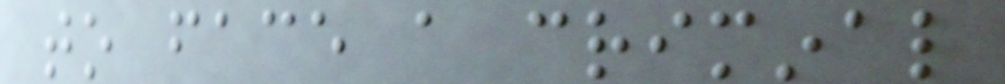to face a criminal
